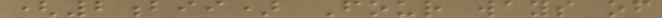(2bii) Four ways of
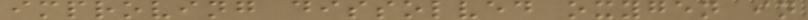improving dissolved oxygen in
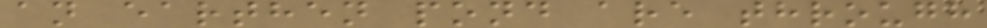an earthen pond are through
